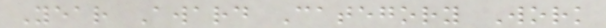Year Award Category Work
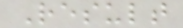Result
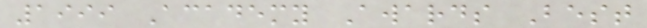1999 Academy Awards Best
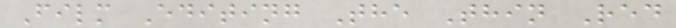Film Editing The Thin Red
